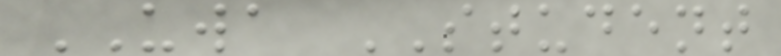UWA STUDENT
